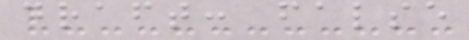draft: false
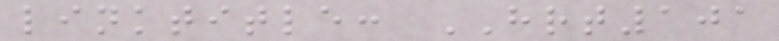linktitle: HRT101
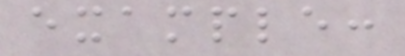example:
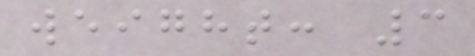weight: 3
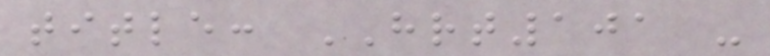title: HRT101 -
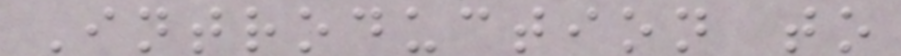Introduction to
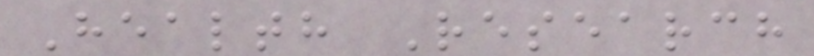Health Research
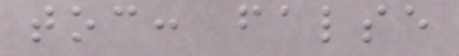toc: false
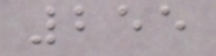255
